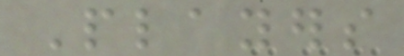Players
